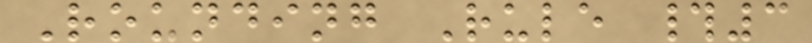Rounding Rule #3
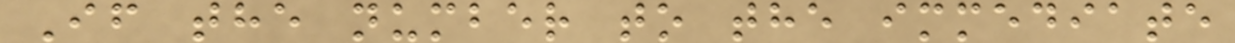If the number to the immediate
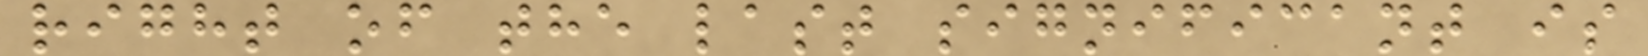right of the last significant is
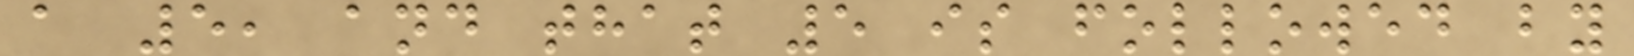a 5, and that 5 is followed by
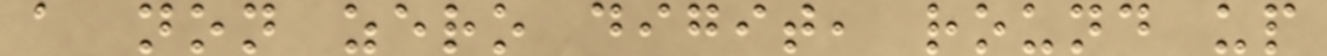a non zero digit, round up
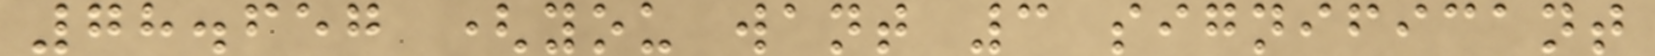78.657 (you want 3 significant
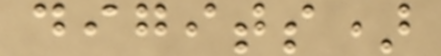digits)
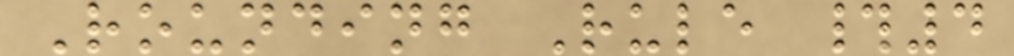Rounding Rule #4
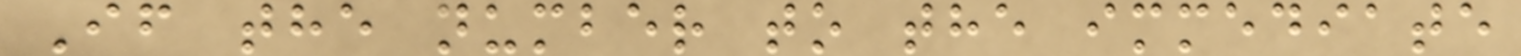If the number to the immediate
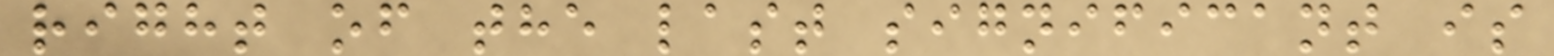right of the last significant is
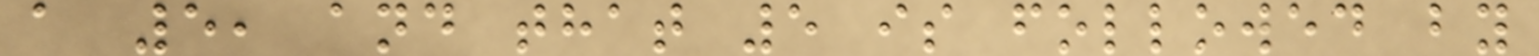a 5, and that 5 is followed by
